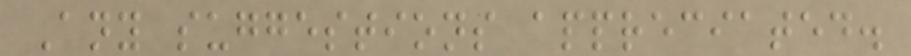Any suggestions appreciated.
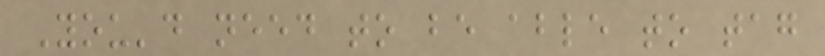You'd need to be able to tag
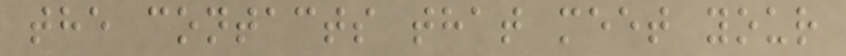the contacts that meet your
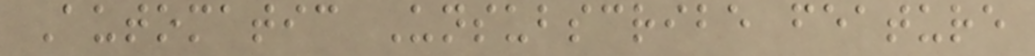Automatic Unsubscribe feature
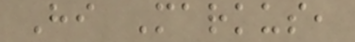Hi Markus,
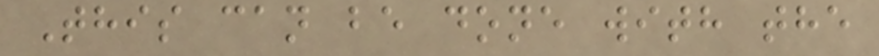This can be done with the
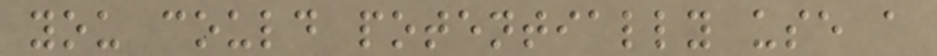you could potentially use a
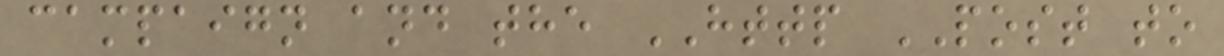campaign and the HTTP POST to
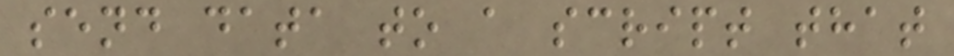send data to a script that
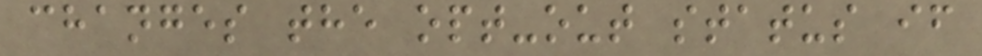changes the opt-out status if
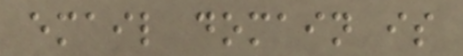email domain is
